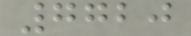7720
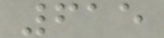615
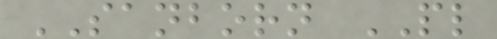SANBORN PL
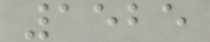1525
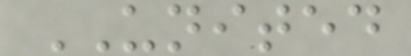UNITED
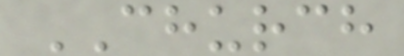CHURCH
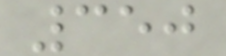350
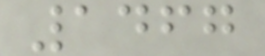1467
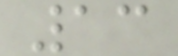13
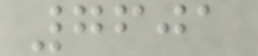7601
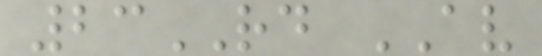23RD AV
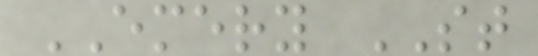EMERY ST
